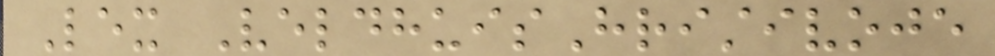Lex VeldhuisHristivoje
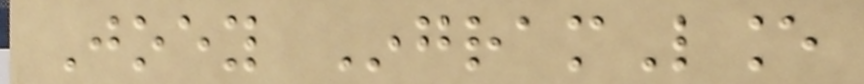Joey IngramLance
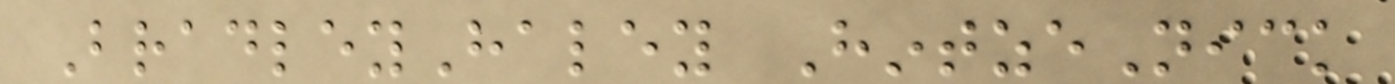BradleyHaley HintzeNick
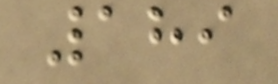189
